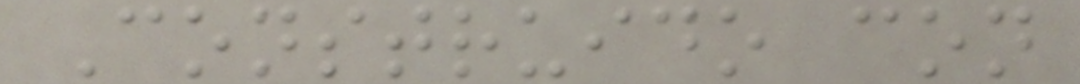Construido con
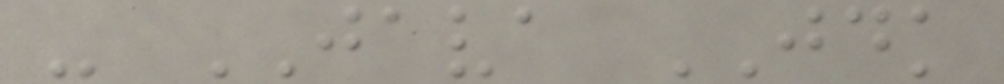- JAVA JDK
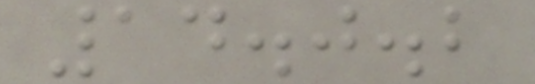14.0.2
